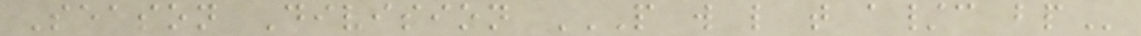Season Division P W L T A/C BP
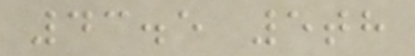43.5 5th
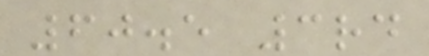60.5 3rd
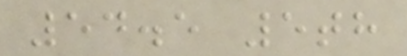54.5 5th
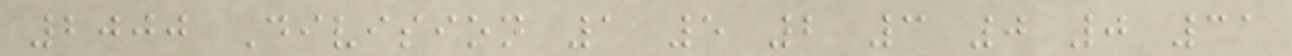2000 Division 1 5 2 3 0 0 31
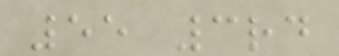55 3rd
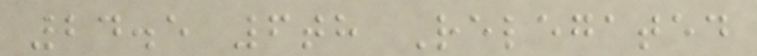24.5 6th Relegated
